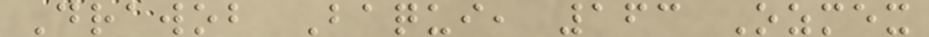Drawob Baqui, 163 Ozmex
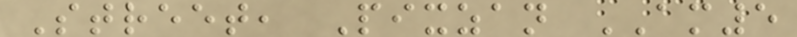Street, Pixzan AM5
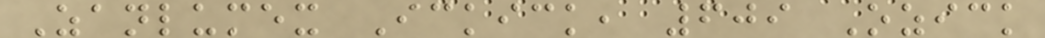Zanlumex Ickick, 609 Ozick
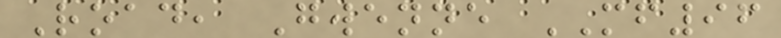Road, Gwenne MF96
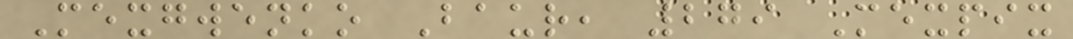Mexgwenko Baur, 279 Mexpix
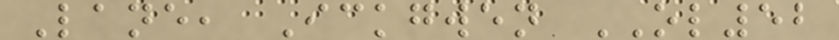Lane, Ickgwen OL52
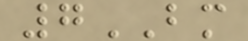7BM
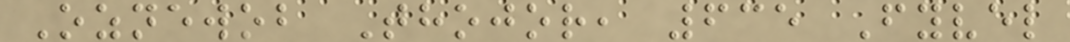Oznewob Thojor, 635 Fyvel
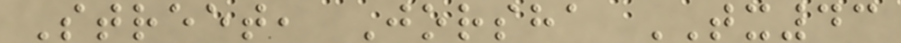Street, Jorsha TX43
